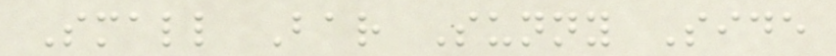Small Bar Sunny Side
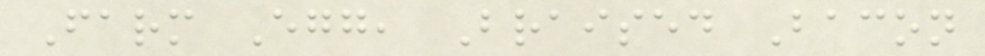Farm Egg, Braised Bacon
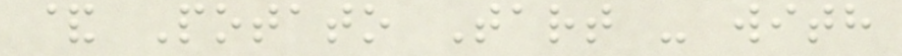& Potato Tart - with
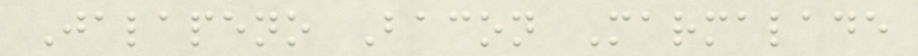Jalapeno Bacon Marmalade
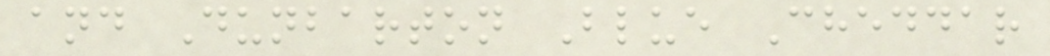and Dunbarton Blue Cheddar
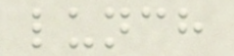lunch
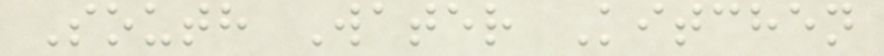South Water Kitchen
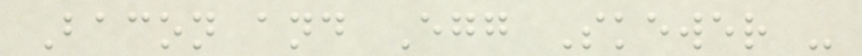Bacon and Egg Skewer -
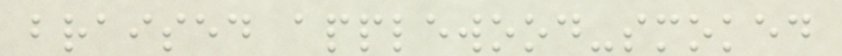braised applewood-smoked
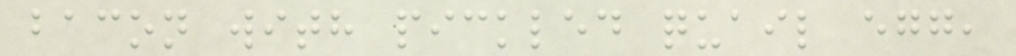bacon with pickled quail egg,
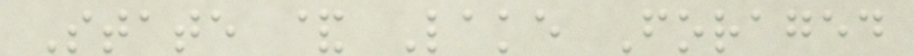State & Lake Foraged
